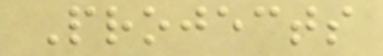Projects
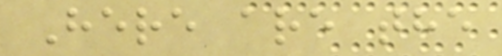Here are the
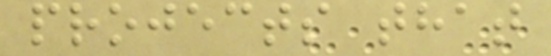projects that
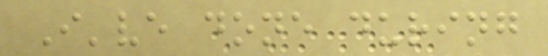I've done during
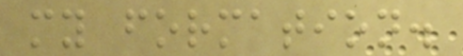my formation.
